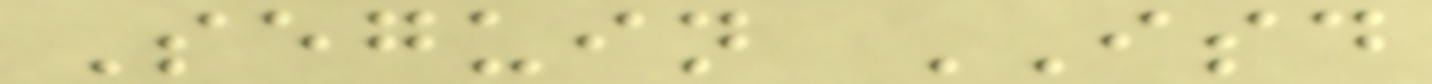Seguin ISD
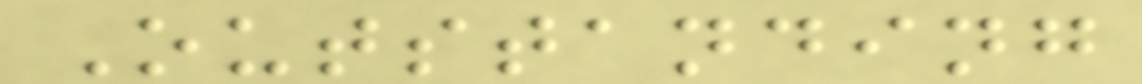Outstanding
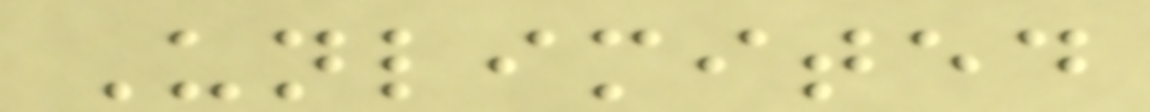Unlimited
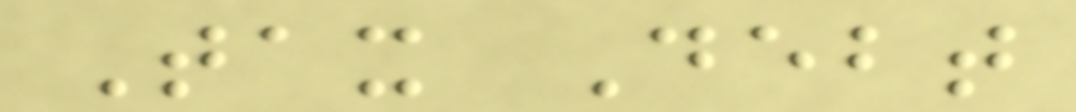Tax Debt
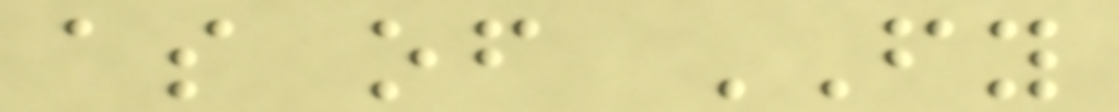as of FY
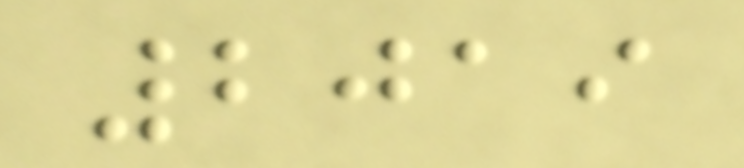2019
